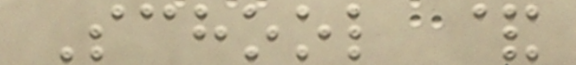School &
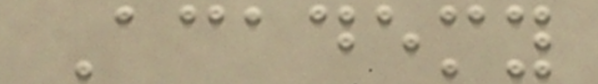Academy
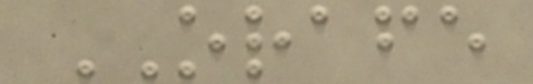ORAFE
